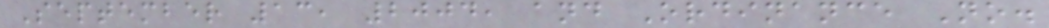September 13, 2004, and Ordinance No.
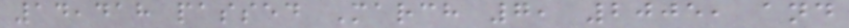14,418 passed March 7, 2005, and
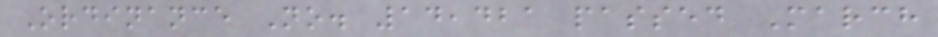Ordinance No. 14,421 passed March
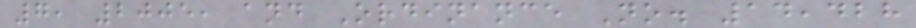7, 2005, and Ordinance No. 14,428
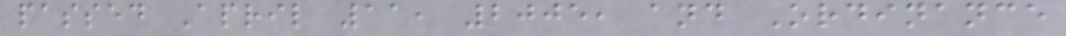passed April 11, 2005, and Ordinance
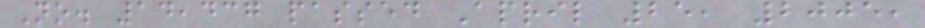No. 14,437 passed April 25, 2005,
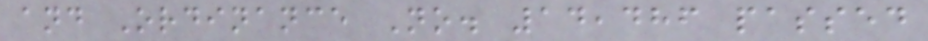and Ordinance No. 14,486 passed
